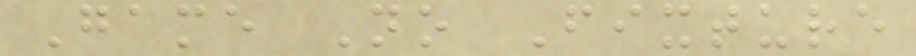Game No Fixture
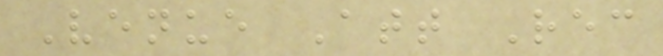Venue Att Rec
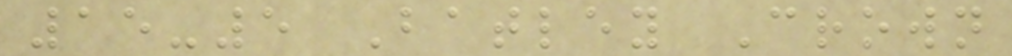15-5 Batley Crown
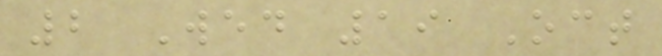2 Wed 19 Oct
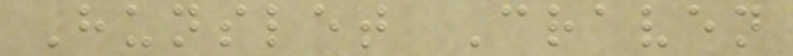Hunslet Craven
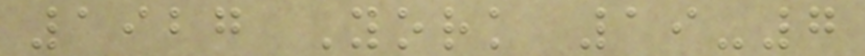1927 York 19-7
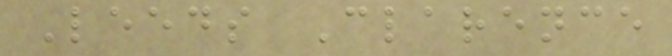Leeds Clarence
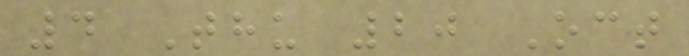4 Thu 20 Oct
